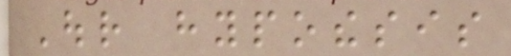Our hypothesis
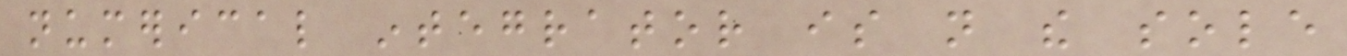numerical integrator is not the sole
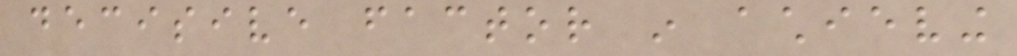decisive factor in achieving
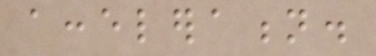acceleration.
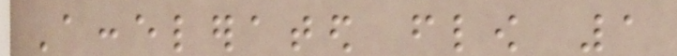Accelerated flow 1
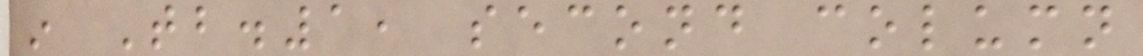in Tb.1, second column
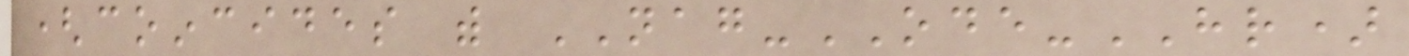(coincides with NAG-ODE-HR)
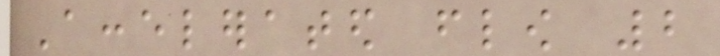Accelerated flow 2
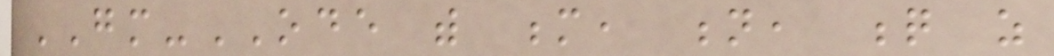GM-ODE with m, n, q as
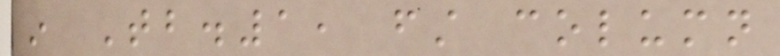in Tb.1, first column
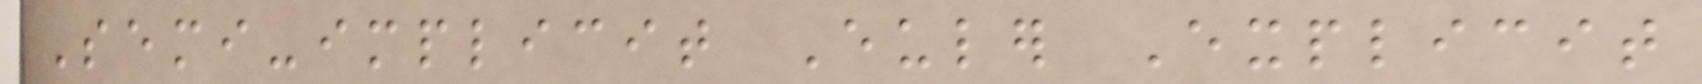Semi-implicit Euler Explicit
